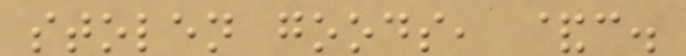stolen goods, &c.
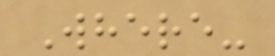Where-
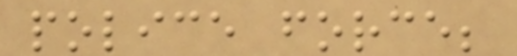police force;
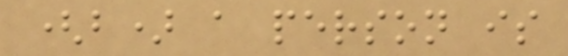(b) a person is
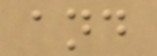and
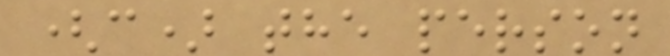(c) the person
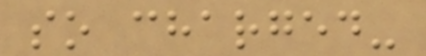so charged-
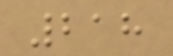218
